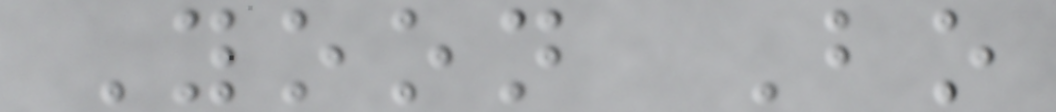Yoon Bo
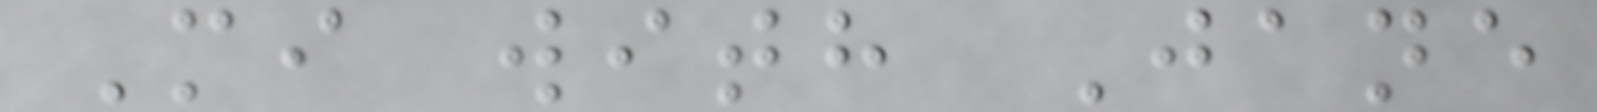Mi with Jane
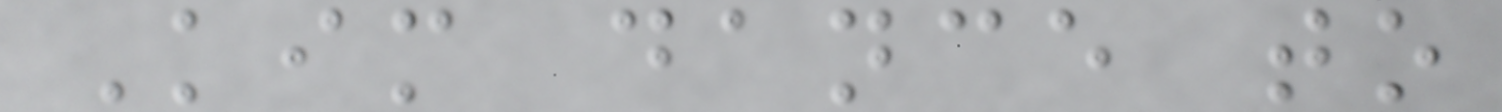Kim dance to
